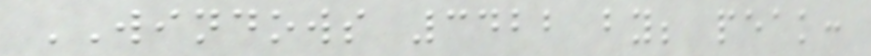WINDOWS 3422 by; peak:
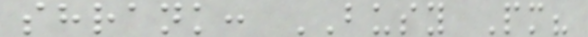shrank: BUSY Pm?
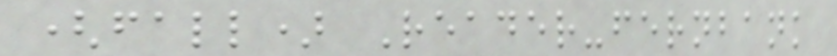(fall) Reader-fernbank
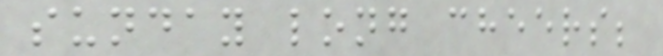sunday long cheers;
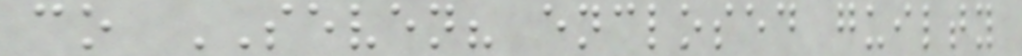co SEVEN? enclosed guilty
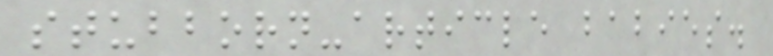stubborn-article babies.
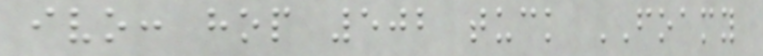ivo: hop 502 tuck FOAMY
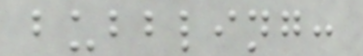bubbling:
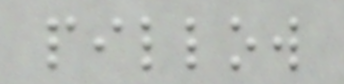pillow
